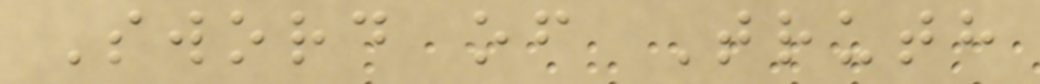Sword of Truth
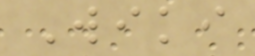Wiki
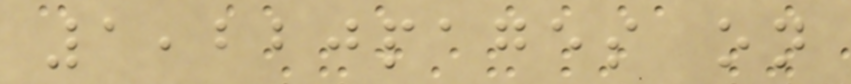1,220pages on
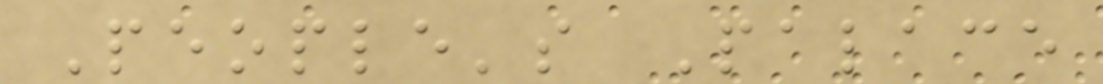People's Palace
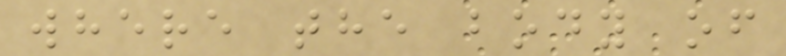where the body of
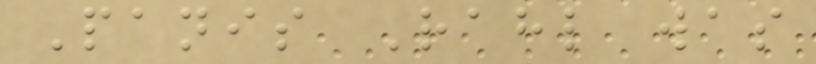Panis Rahl was
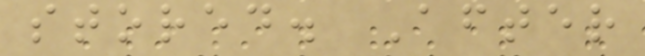stored. After
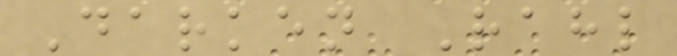Darken Rahl
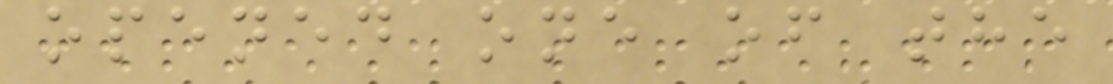opened one of the
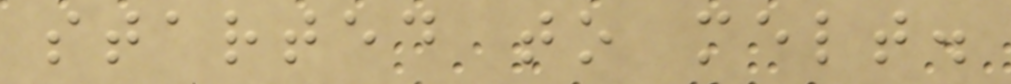started to melt.
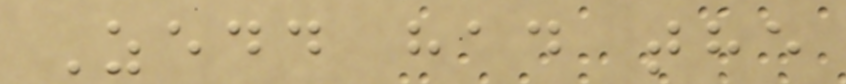Zedd had the
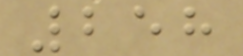258
